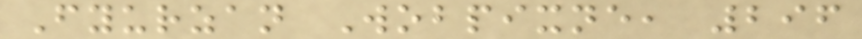Fyurzan Wobpixne, 296
